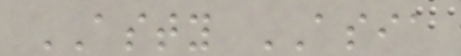ASTY ASIA
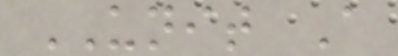UNIT A
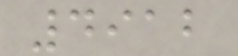4912
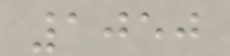1050
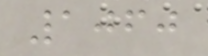1060
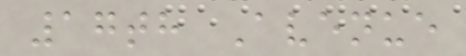17th Avenue
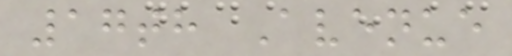17th Avenue
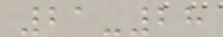21-28
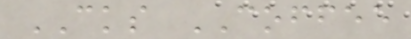CKS COFFEE
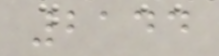2144
